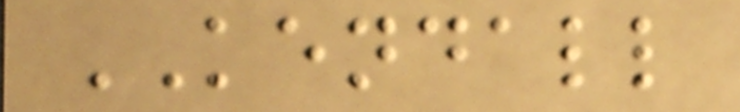KENDALL
